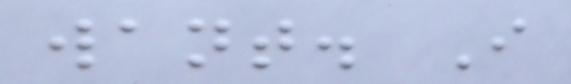want. I
